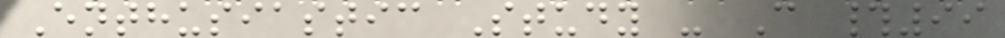Enthusiastic Study - C #99
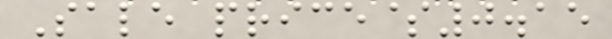Sale price$0.15
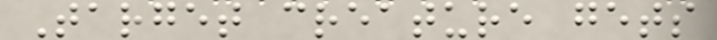Target creature gets
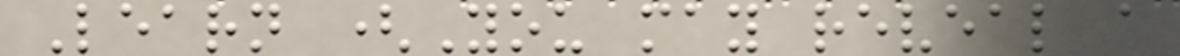Learn (You may reveal a
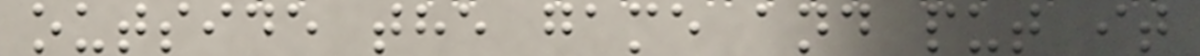outside the game and put it
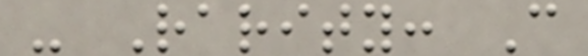- Rarity: C
